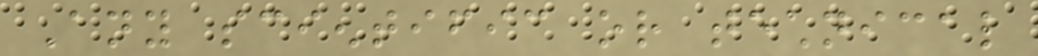Any scientific or technical
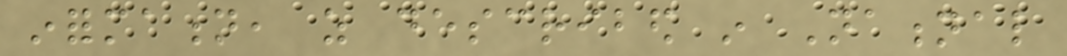information, as described in National
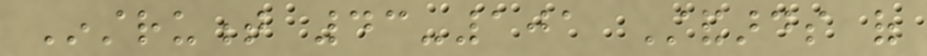Instrument 43-101 Standards of
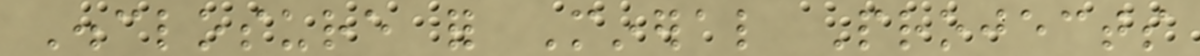Disclosure for Mineral Projects
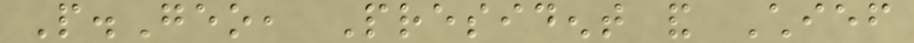P.Geo, President and Chief
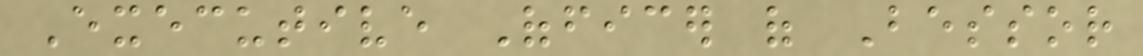Executive Officer of Bessor
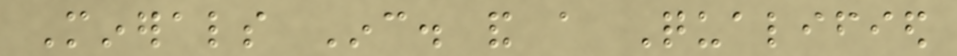Minerals Inc. and a Qualified
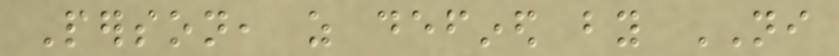Person, as defined by NI
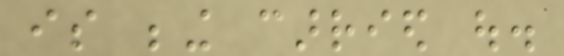is being carried out.
